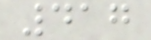417
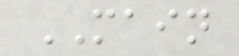MAIN
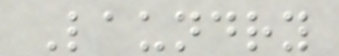Laundry
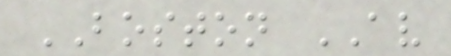BOSTON AV
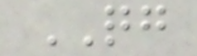QG
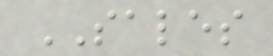SALES
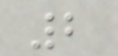2
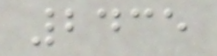2435
